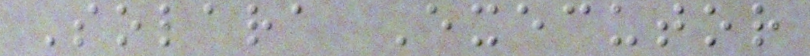Solara Executor
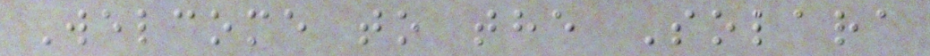Welcome to the Solara
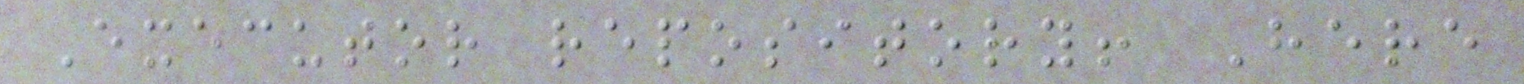Executor repository! Here
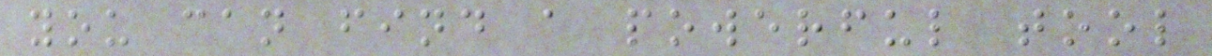you can find a powerful tool
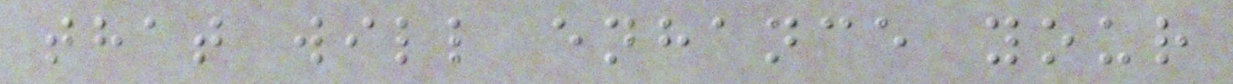that will enhance your
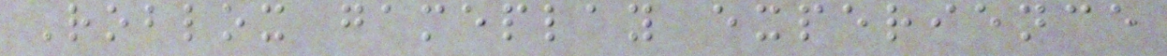Roblox gameplay experience
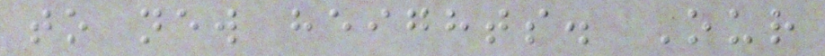to new heights. Our
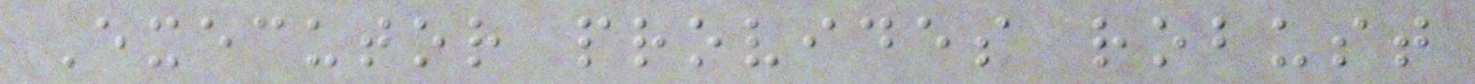Executor provides robust
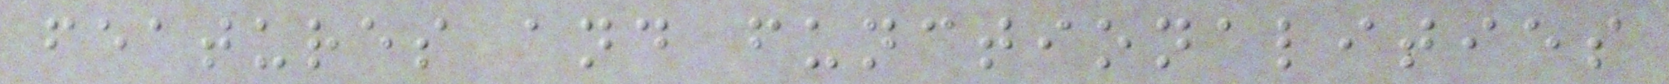features and functionalities
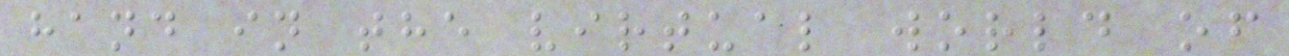hand in the virtual world of
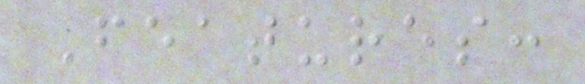Features:
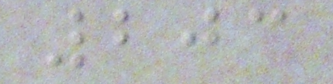203
